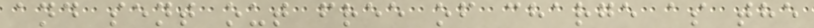and sent out free of charge as the
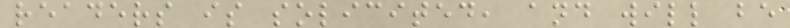readers is solicited, and will be
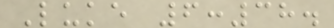Luke 6:38.
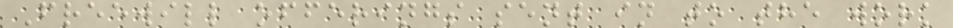Freewill offerings sent in to the work
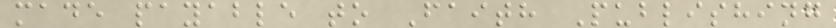made payable to Faith Publishing
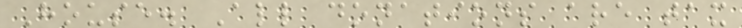House. All donations are tax
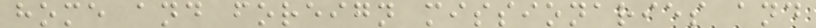home and foreign missionaries and
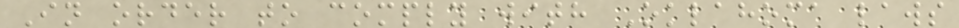In order to comply with Oklahoma laws
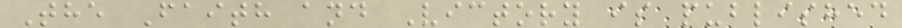The Faith and Victory is published
